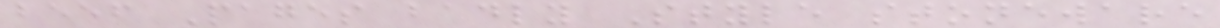beef Pages badly Style stoneware
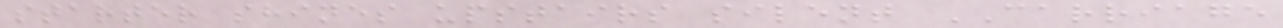starter shines upstairs silent CARRIAGE
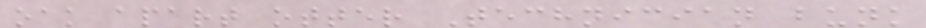oak apart otter Technician bunk
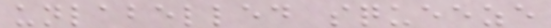unlabelled squeeze
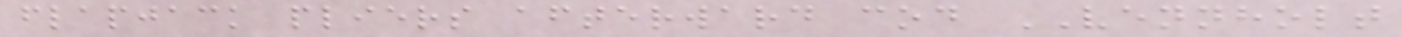flapjack pliers afterward cod VENNHOLT
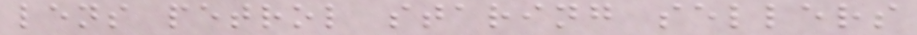lens petrol staring sellers
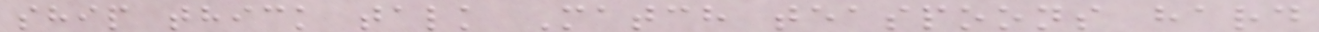ship thick talk Match teaspoons hard
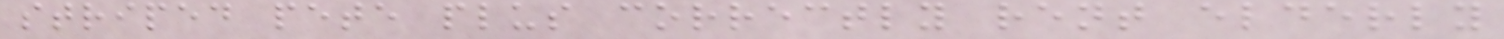striped pete plus correctly rent elderly
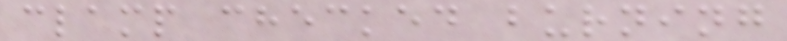clamp checked burning
